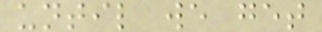until we get
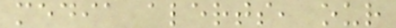media alerts, our
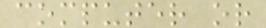computer or
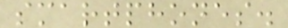smartphones.
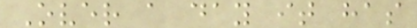Over a day it has
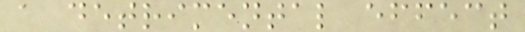a detrimental effect
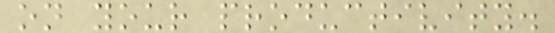on your productivity.
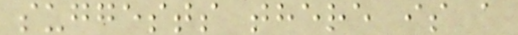suggests there is a
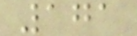171
